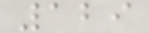129
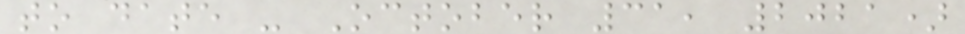to date - October 31, 2021)
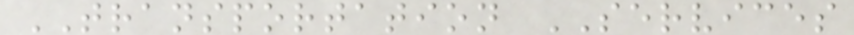TRANSPORTATION SERVICES
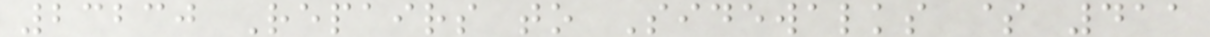23230 Repairs to Sidewalks $ 411
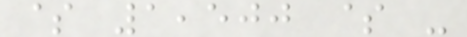$ 1,500 $ -
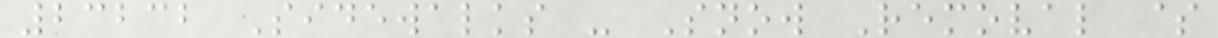23232 Sidewalks - Snow Removal $
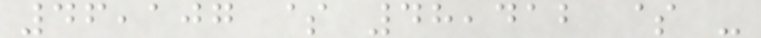46,107 $ 48,412 $ -
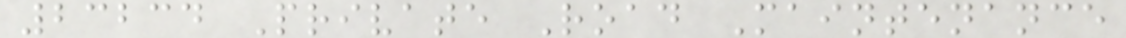23234 Private Road Maintenance
